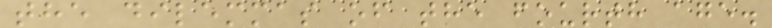the dilemmas of the fourth age.
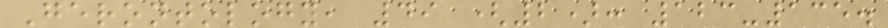Gerontology, 49 (2): 123-135.
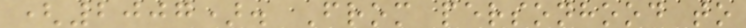(2007). From personhood to
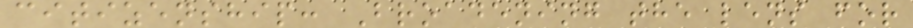citizenship: Broadening the lens for
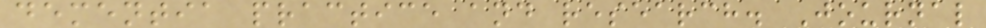dementia practice and research. Journal
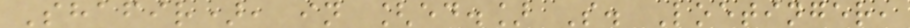Shafir), in [ed.] S. Loetinger,
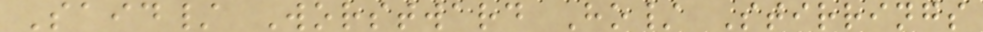Said/ Worstward Ho/ Stirrings
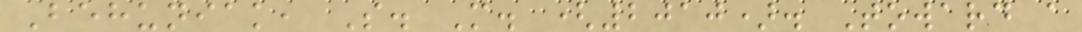Behuniak, S. M. (2010). Toward a
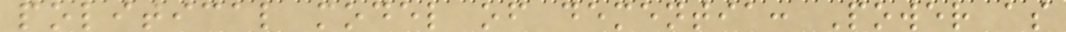political model of dementia: Power as
